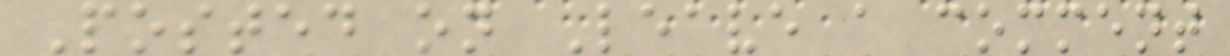Posted on Leave a comment
